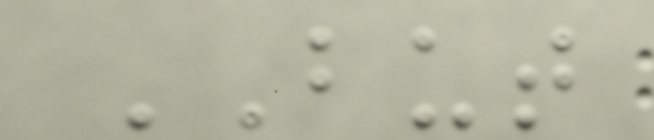BUT
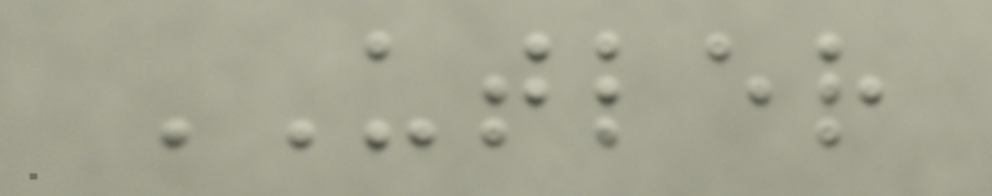UTLER
